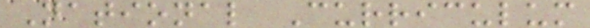National Curriculum
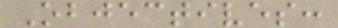Objectives:
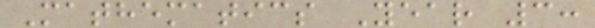Mathematics Year 3:
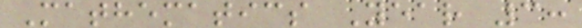Mathematics Year 3:
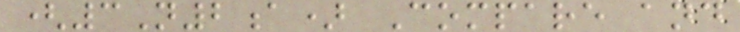(3N2a) Compare and
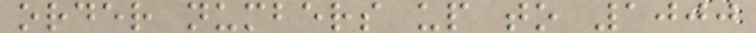order numbers up to 1000
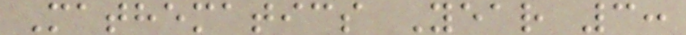Mathematics Year 3:
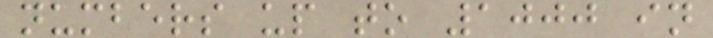numbers up to 1000 in
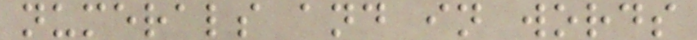numerals and in words
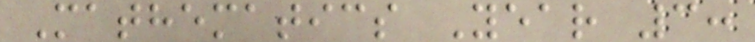Mathematics Year 3:
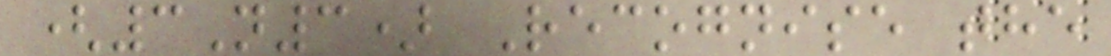(3N3) Recognise the
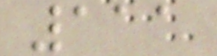111
